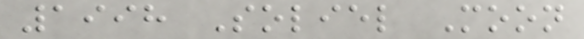1998 Soliel Moon
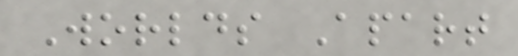Worlds Apart
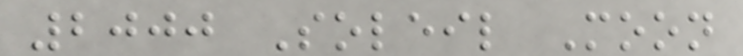2000 Soleil Moon
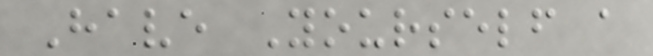Have Yourself a
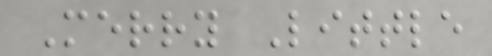Merry Little
